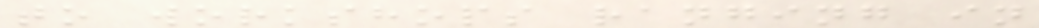to workshops ranging in
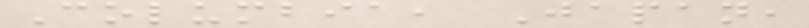Columbia, Japan,
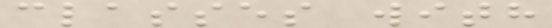classes with
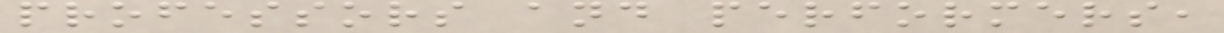professors and performers,
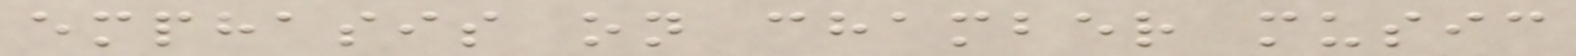emphasis on chamber music
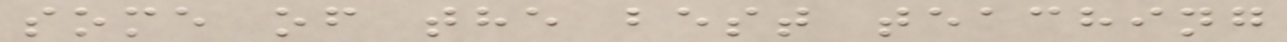some of the best teaching
